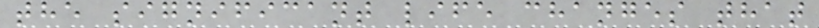the significant life changes that
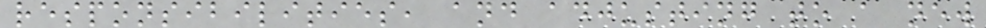responsibilities, and adjusting to a new
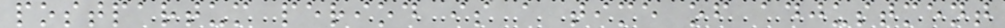postpartum period is a time of adjustment
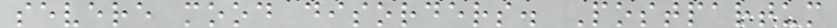severe mood disorders. Postpartum
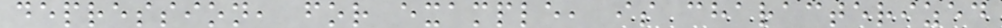depression, for example, is characterized
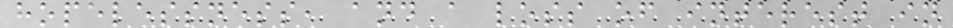hopelessness, and a loss of interest in
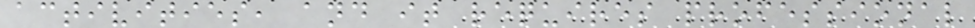activities, and it requires professional
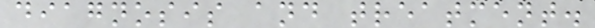diagnosis and treatment.
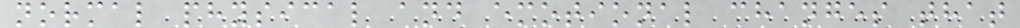normal physical and emotional changes that
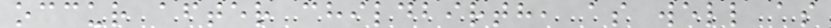occur after childbirth, as well as
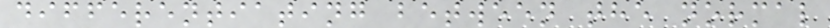differentiating between the normal
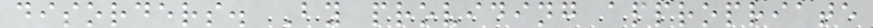disorders. By providing appropriate
